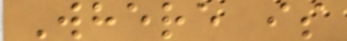Where is
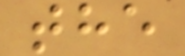the
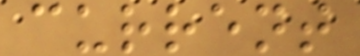current
